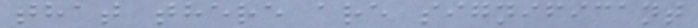that there are significant
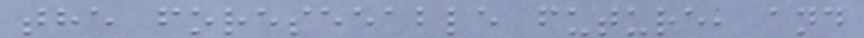the foreseeable future, and
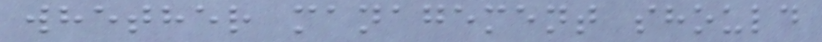whether management should
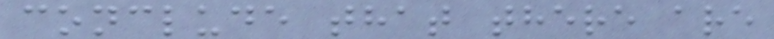conclude that there are
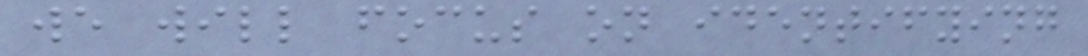we will focus on identifying
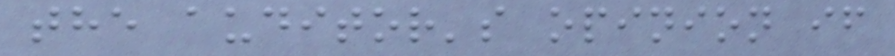the auditor's opinion if
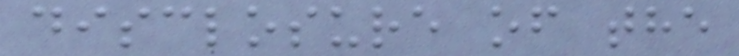disclosure of the
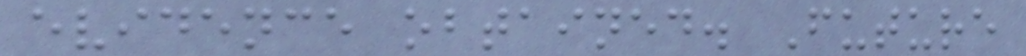evidence obtained. Future
